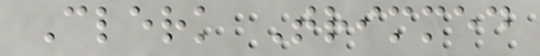Clerk Trimmed
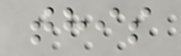this
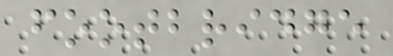footbridge
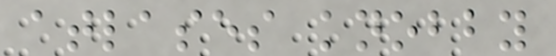atlases knobby
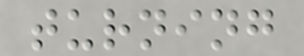turning
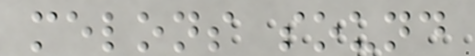melons sound
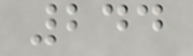244
